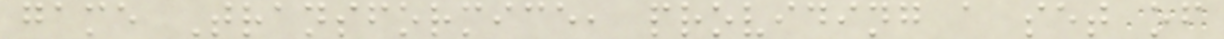game Transformice, providing a set of
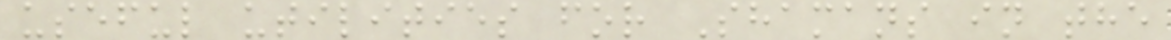useful utilities for Shamans in the
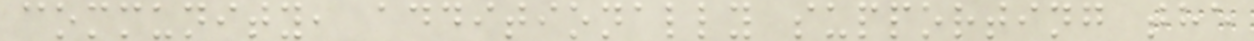community, additionally supporting the
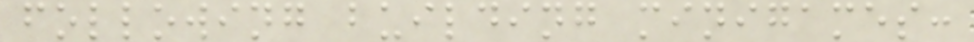following building minigames:
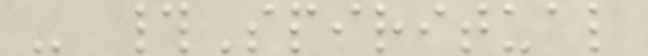- #Spiritual
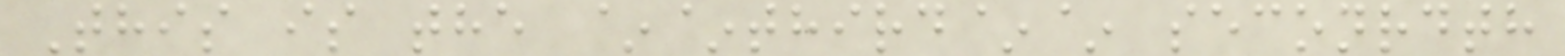This is the ~~third~~ seconrdth
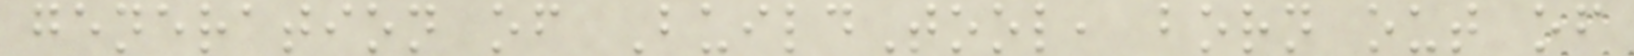generation of BuildTool, born out of
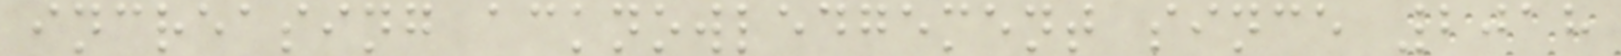increasing acknowledgement since 2018
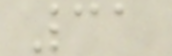31
